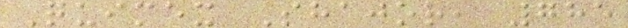Quimex Shajor, 785
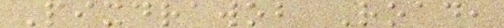Pixdrawob Road,
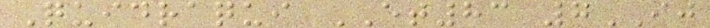Quidraqui ET83 7IJ
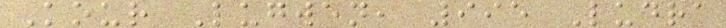Kour Lugwen, 995 Ludra
